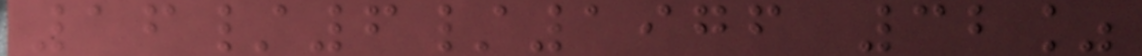16/6/1976 32%
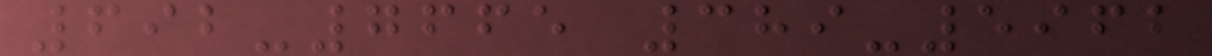692-7665 389-5962
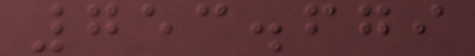753.679
